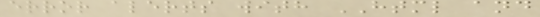error alerts with HTML and
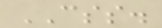CSS.
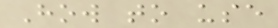How to use
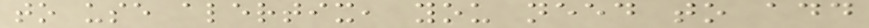to use alertix, you need to add
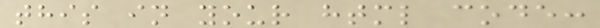this in your html code:
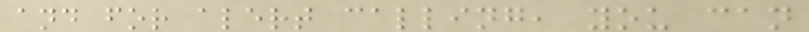and for alert calling, you can
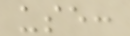use:
